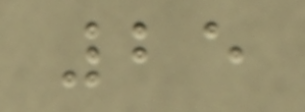25
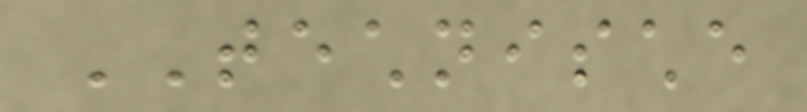TECHNISCHE
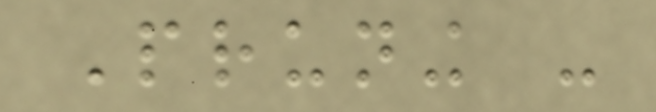Pruning -
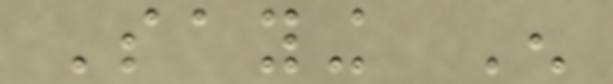Saying Enough
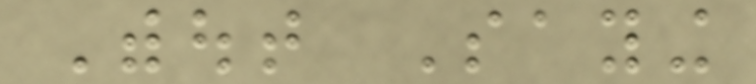Without Saying
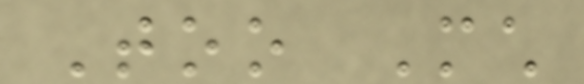Too Much
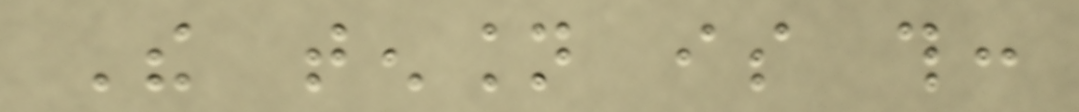The tension is this:
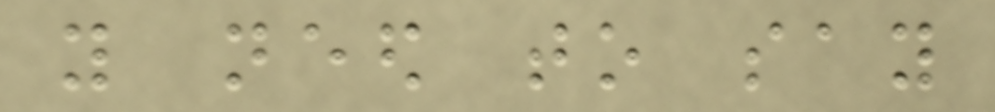you need to say
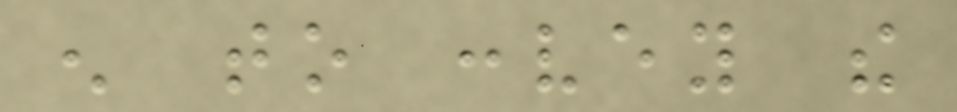enough to convey the
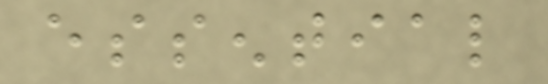essential
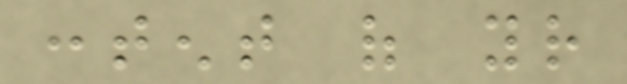content of your
